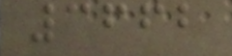3662
